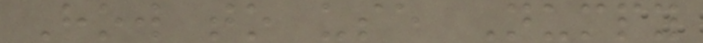How to use Numpy
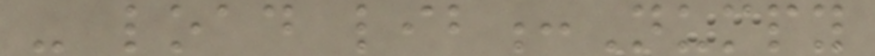- load lib:Numpy
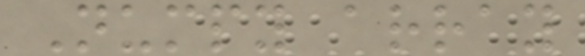Numpy array
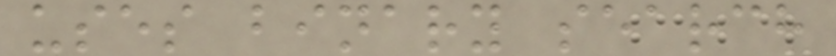uses binary search
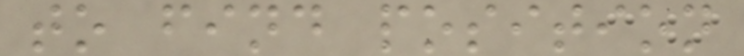to find position
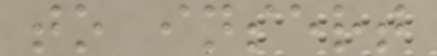to insert
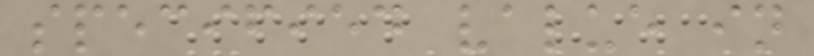specified value in
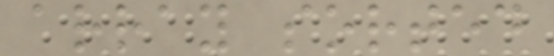array sorted
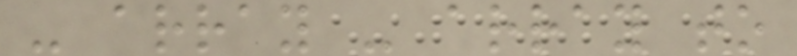- array - array to
